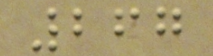267
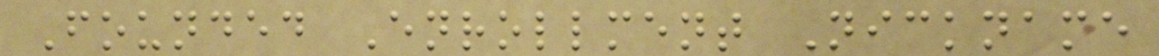Founded Enrollment Nickname
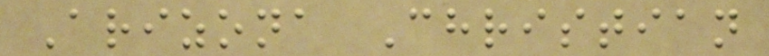Arizona Christian
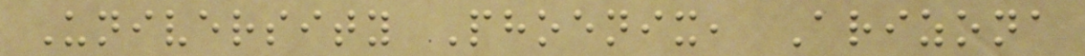University Phoenix, Arizona
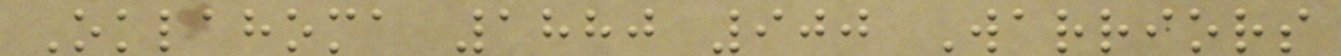Oklahoma 1880 900 Warriors
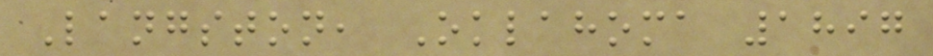Langston, Oklahoma 1897
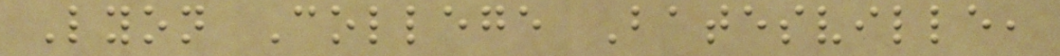Lyon College Batesville,
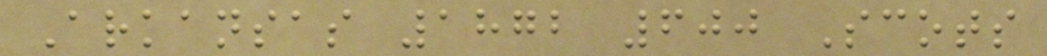Arkansas 1872 600 Scots
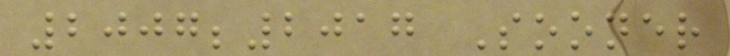2007;2017 Sooner
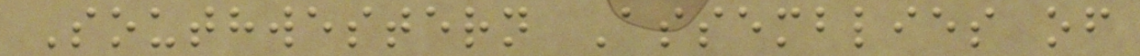Southwestern Assemblies of
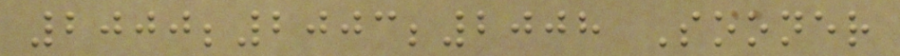2000;2003;2008 Sooner
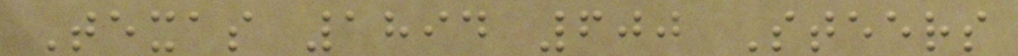Texas 1894 600 Steers
